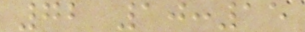72 10:15
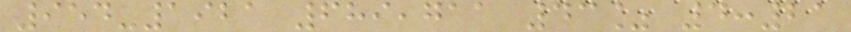954-1921 689,711 43% 4:21
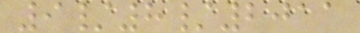9/8/2011
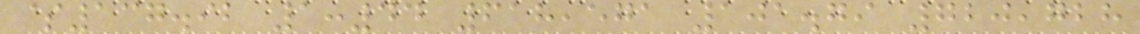$137.92 1:44 618,571 101.79 720,728
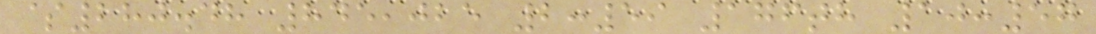$280.48 845,025 2:59 176th 10:57
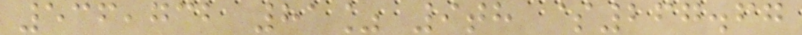536,732 81% 9th $267.67
